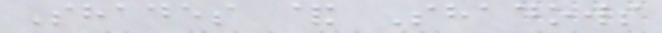Shades & Shadows
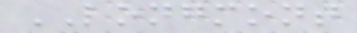LONGMONT
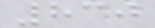830
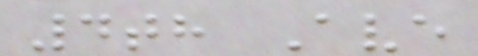4th Ave
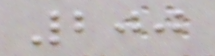200
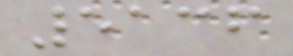5136
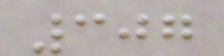307
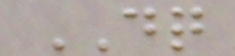DQ
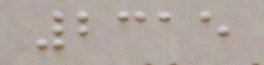2315
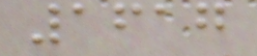1617
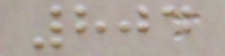804
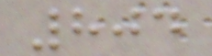804
